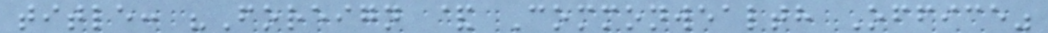title: "Foreign & Commonwealth Office"
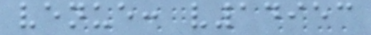venue: v14953
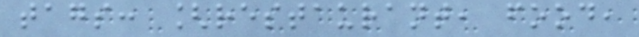tags: [restaurant, food,
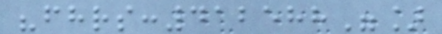"fhrs:412588"]
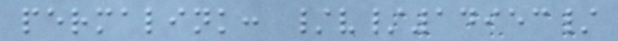permalink: /v/14953/
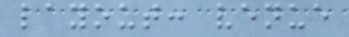layout: venue
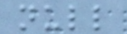null
